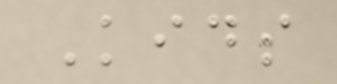Kids
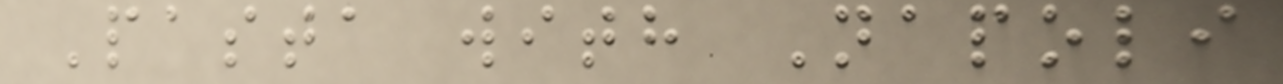Pasta with Napoli
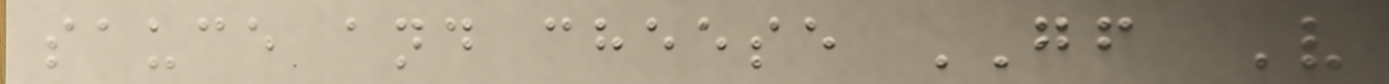sauce and cheese GF V
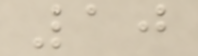10
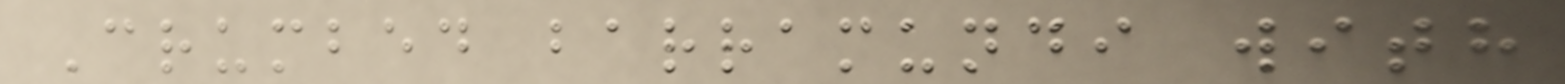Crumbed barramundi with
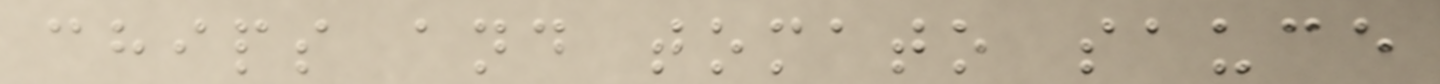chips and tomato sauce
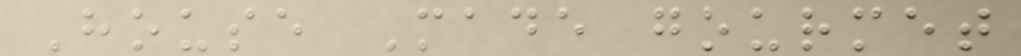House Made gourmet
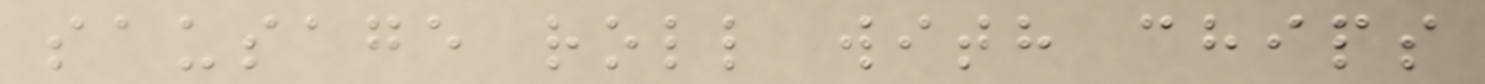sausage roll with chips
